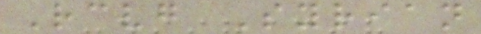Receiving Syrian
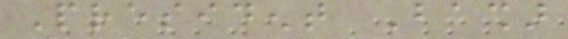President Bashar
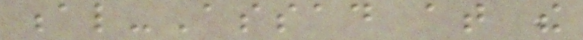al-Assad at the
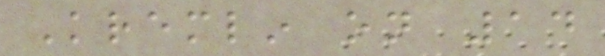Kremlin on 14
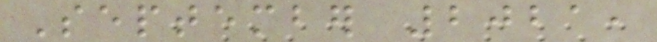September 2021,
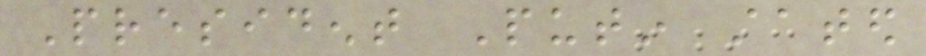President Putin stated
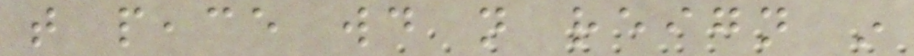that peace would not reign in
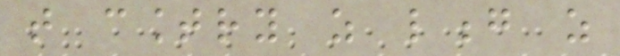that country as long as
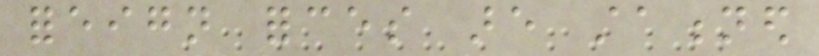foreign forces are stationed
